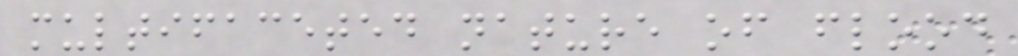multifaceted nature of flood
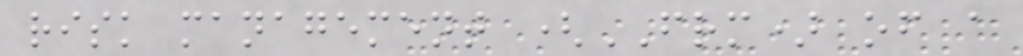risk management (FRM) of a
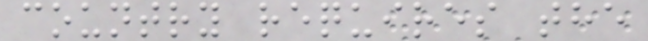country requires the
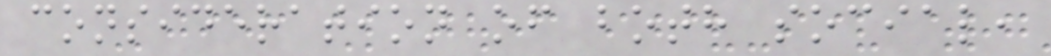consideration of both social,
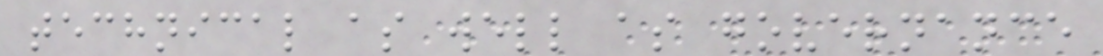technical as well as governance
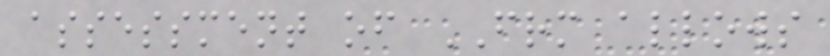assessment of FRM allows
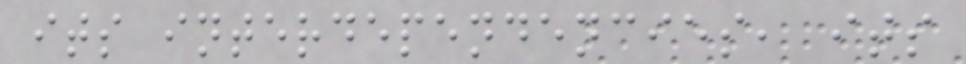its interdependencies, its
